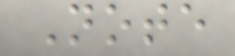Note
